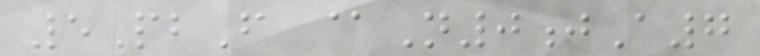5PbF @N0jA7
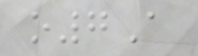o7A
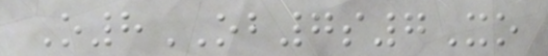O8OB7s7Xo
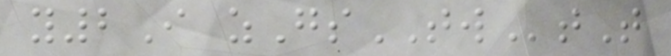y2I zGsTWtT
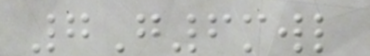7G6mwl
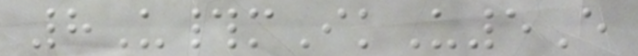8U#mIkU5E
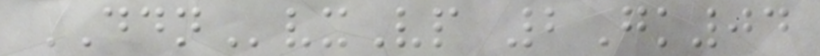DDNvxVp 2Gk04
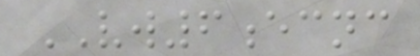VW6ecnc
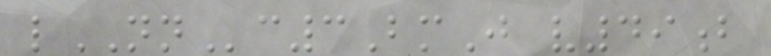lNNc3BmJ v49b
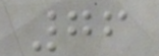76
